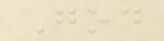God
